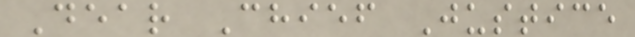Dear Chief Justice
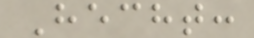Hecht:
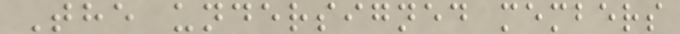The undersigned members
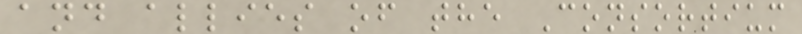and allies of the Consortium
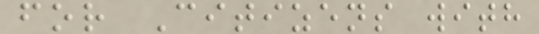for Citizens with
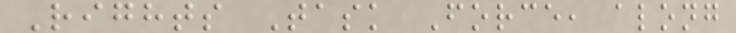Rights Task Force, along
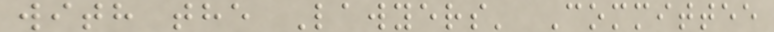with the Lawyers' Committee
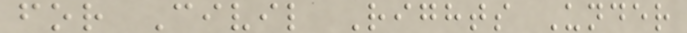for Civil Rights Under
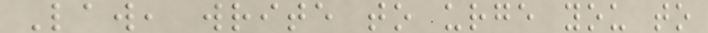Law, write to urge you to
